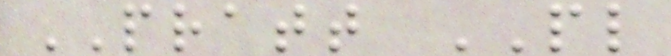PRATT PL
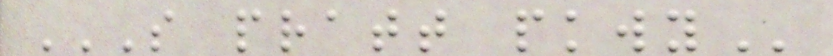S PRATT PKWY
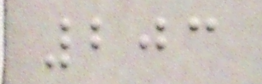203
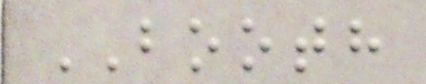BOOTH
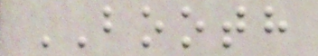BOOTH
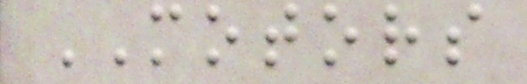MOTORS
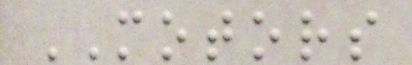MOTORS
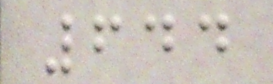644
